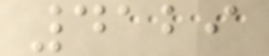4129
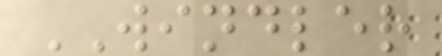WINDLER
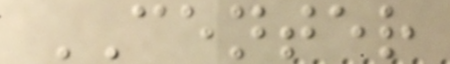CENTER
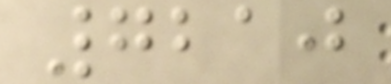7210
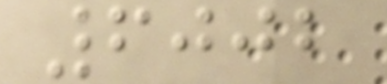6002
